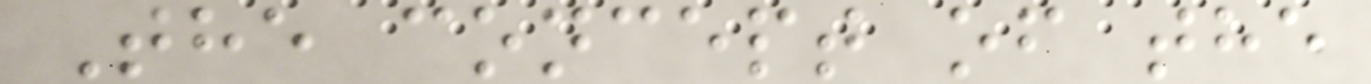The concept of the
